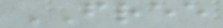FREE
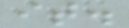it.
